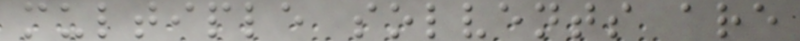multiple solvents are
